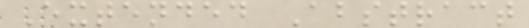Extended Abstract
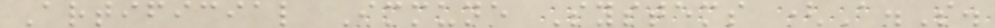Artificial Immune Systems (A.S.
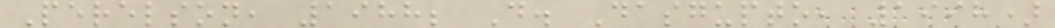Perelson, 1988; D. Dasgupto, 1998)
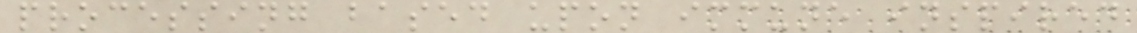processing based upon immune inspired
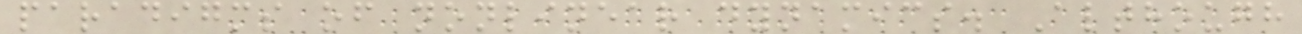paradigms of nonlinear dynamics. Although
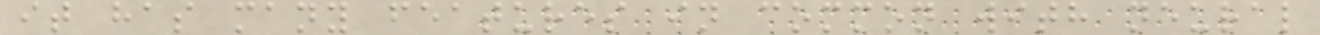it has many features in common with neural
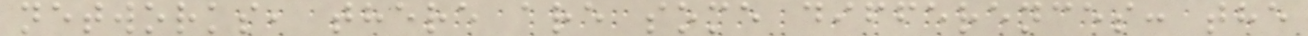networks, there are some differences: the
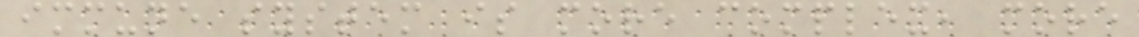immune system is more complex, more
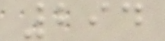294
